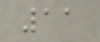11
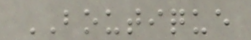BOUTIQUE
